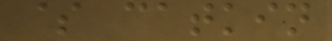$ catkin
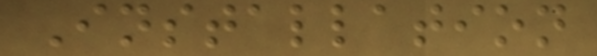Installation
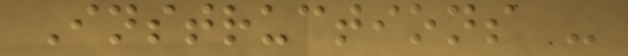Instructions -
